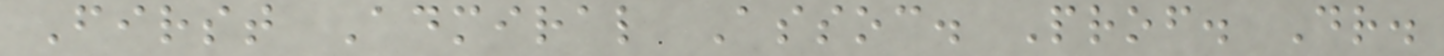First Admiral Assoc. Prof. Dr.
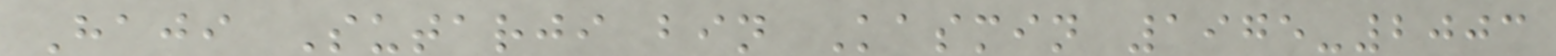Haji Sutarji bin Kasmin 1975-2003
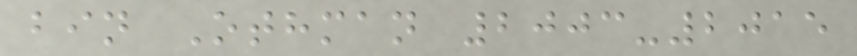bin Othman 2003-2015
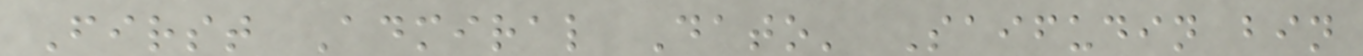First Admiral Dato' Saifudin bin
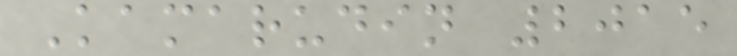Kamarudin 2015
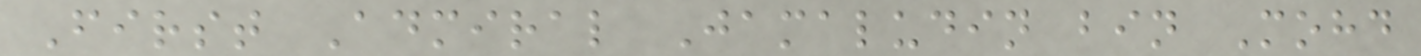First Admiral Jamaludin bin Mohd
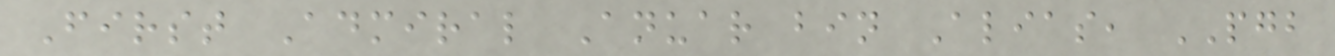First Admiral Anuar bin Alias, PGB
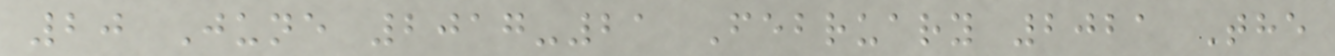20 June 2017-21 February 2021 The
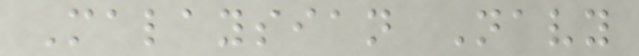Malaysian Navy
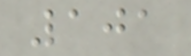101
